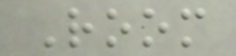Room
